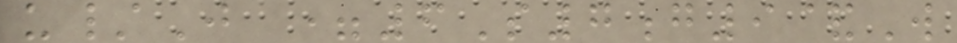u/J =6S7g9&W
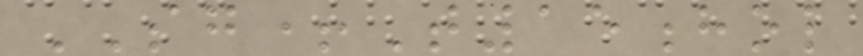SG+T15hol
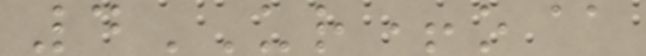4UR+o@
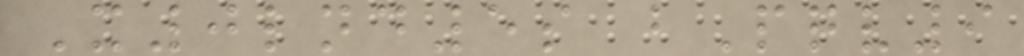X0lnd5s bPqv9
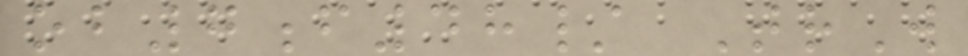ob7f48/ TrW
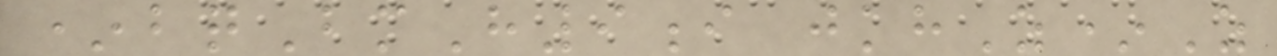*bqBmH9i jkhZ*Z
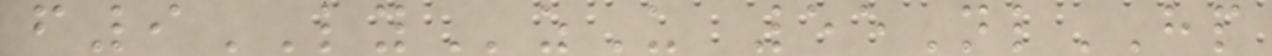f9LYzU 55NlHP
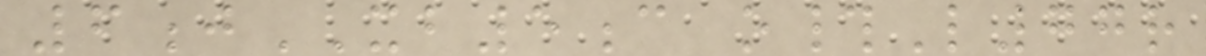6jXB5c o#L77r
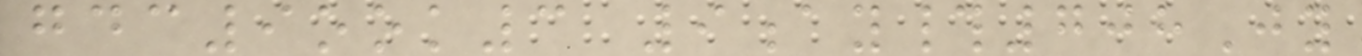gdc9ook3 9ay#708Jy
